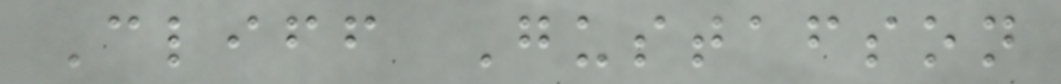Cliff Gustafson
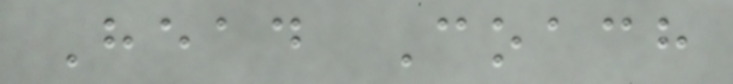Head Coach
